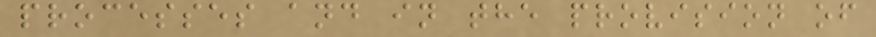processes and in the provision of
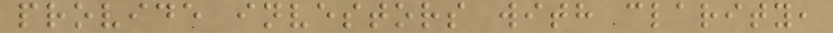provide investors with clarity,
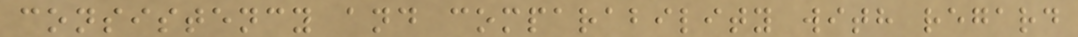consistency and comparability with regard
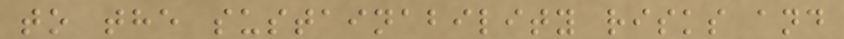to the sustainability risks and
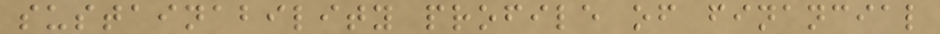sustainability profile of financial
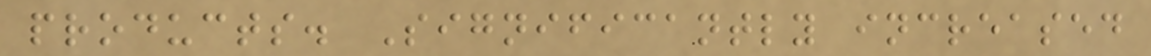products. Significantly increased
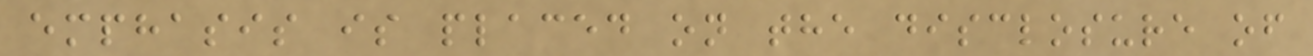emphasis is placed on the disclosure of
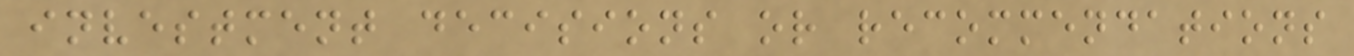investment decisions or recommendations
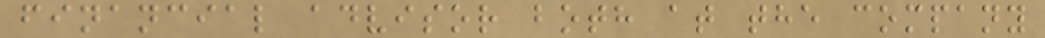financial advisor both at the company
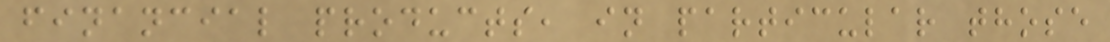financial products, in particular those
